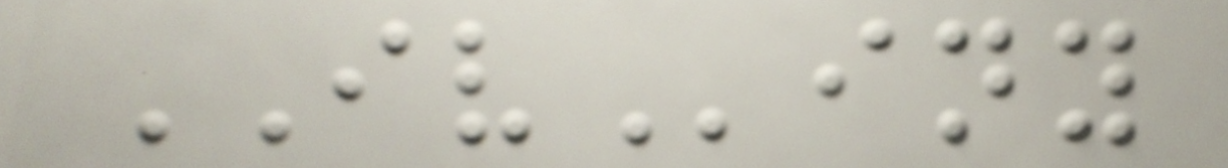IViny
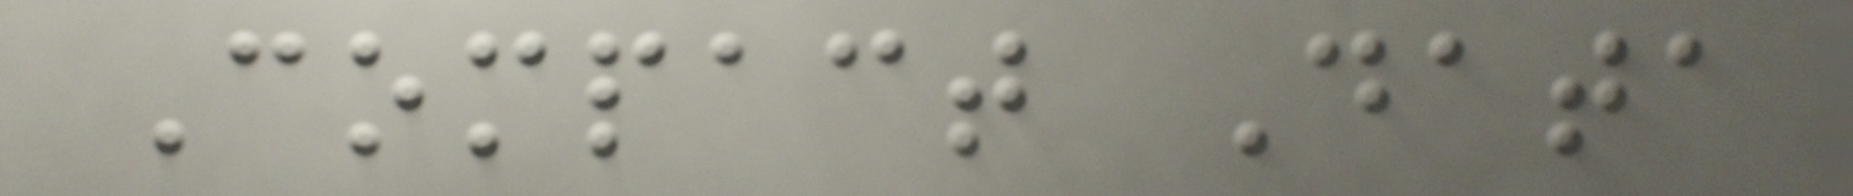Compact Data
